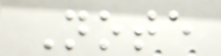Note
